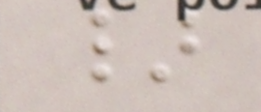}
